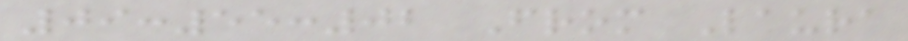09:55:02 From Laura
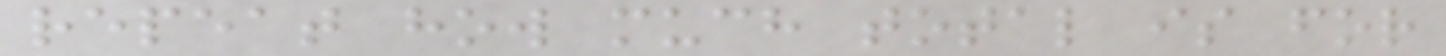repeat how much total is for
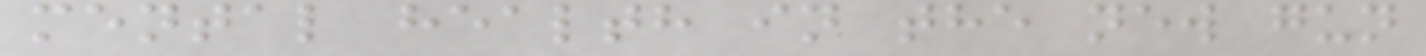mental health in the new gun
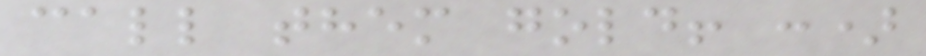call them gold! :)
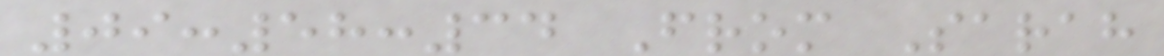09:58:34 From Sarah
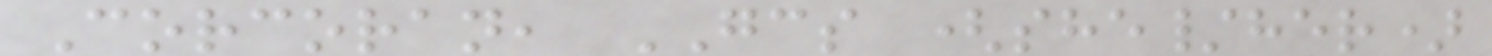Corcoran, GCS (she/her)
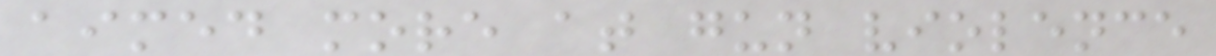aimed more at gun violence
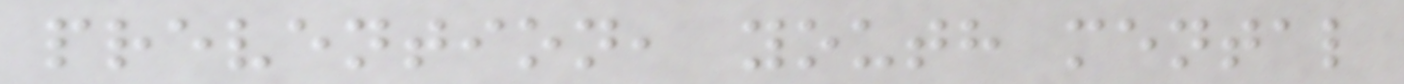prevention, youth mental
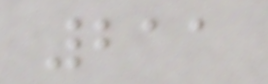211
